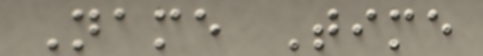Name Time
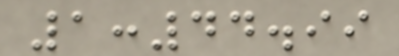1:44.99
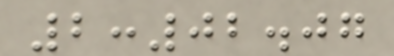2:02.07
